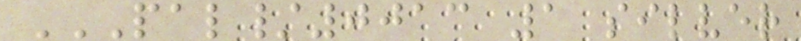PAL/0013 1 SILVER
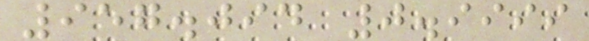957.094 0.9999
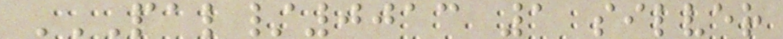PAL/0013 1 SILVER
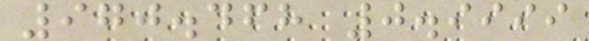970.468 0.9999
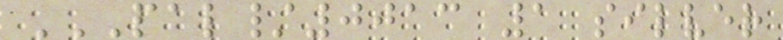PAL/0013 1 SILVER
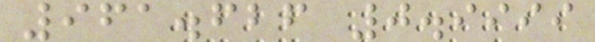961.626 0.9999
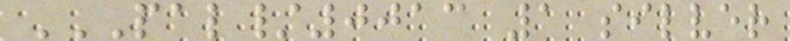PAL/0013 1 SILVER
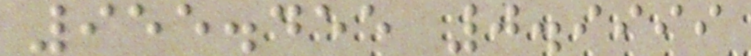955.455 0.9999
